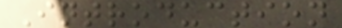Introduction
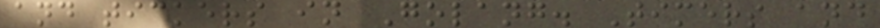and tickers in Golang. Timers and
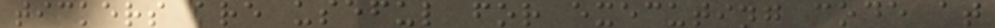tickers are useful for executing code at
